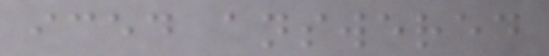iced answered
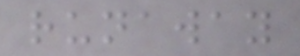runaway
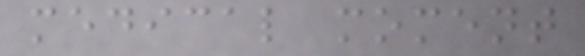medical moment
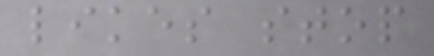likes stop
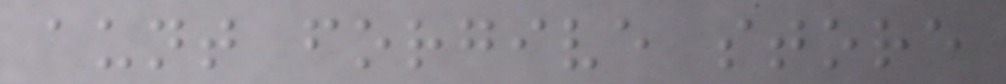aunt forgive store
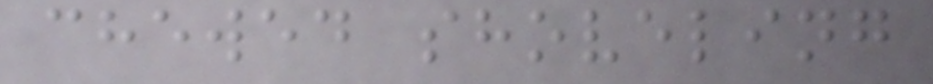chewed shoveling
